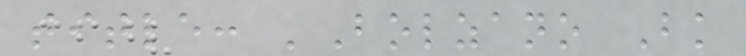title: 'Bolzano Bk
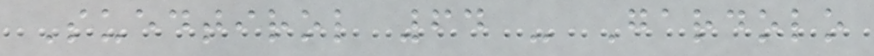Suedtirol 64 - Gardolo
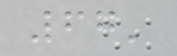67'
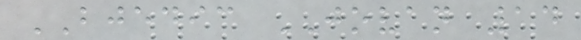BJEDIC JOVAN 14
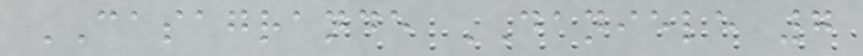CASAGRANDE DANIELE 7
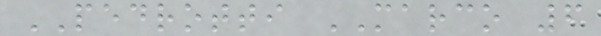PEDROTTI MARCO 6
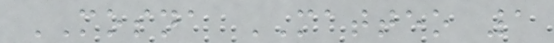MOSNA MATTEO 1
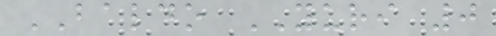BALDO YURI 0
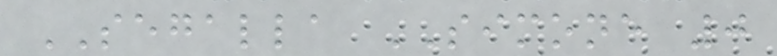SEGALLA SIMONE 0
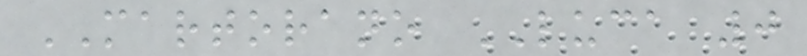MARTORANO LUCA 0
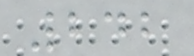242
